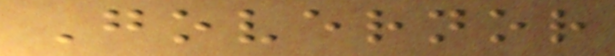Governor
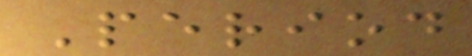Period
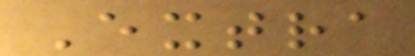Extra
